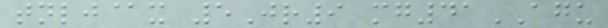tnlj@x 5Jr9 mg41AGU
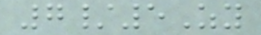7/5Zy
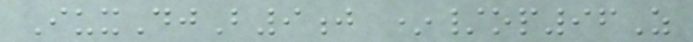IuxDjB9j */op96Z
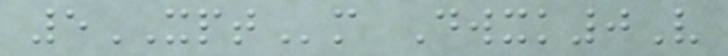5XPTm Dwxk0V
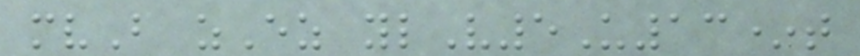mvB zEz ylV5U13*t
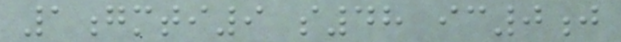1gmti9 s48 ic0j
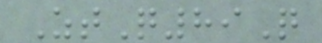ZtQ89Q
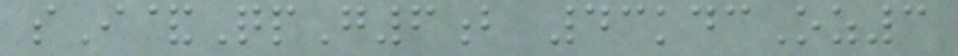sI&QpG6b 43kdcOz3
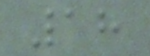18
